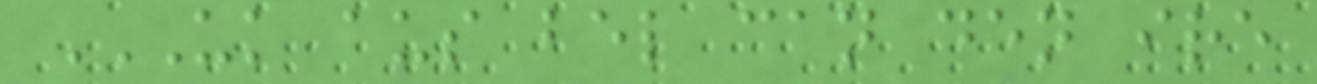UK AUS BEL CAN DEN IRE
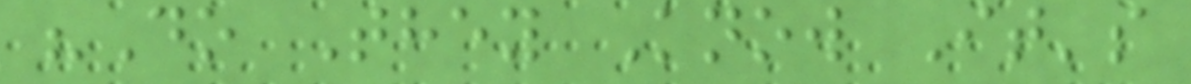"Do They Know It's
